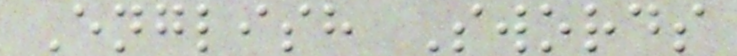English Swords
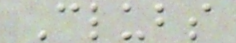Clubs
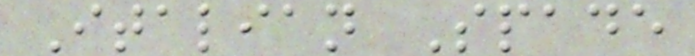Italian Spade
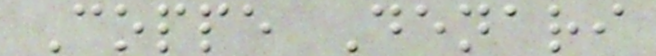Coppe Denari
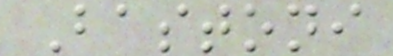Bastoni
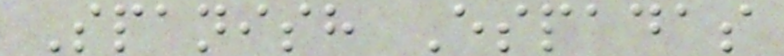Spanish Espadas
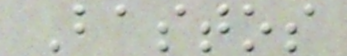Bastos
